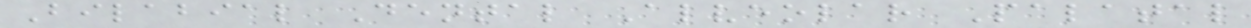Bilabial Dental Alveolar Palatal
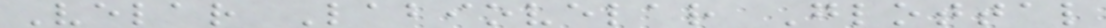Velar Labiovelar Glottal
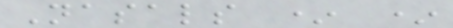Nasals * *
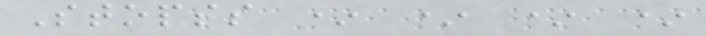Stopss * * * *
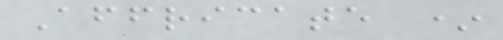Affricate *
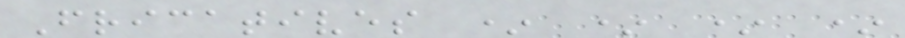Fricatives * * * *
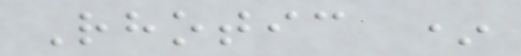Rhotic *
